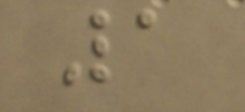1
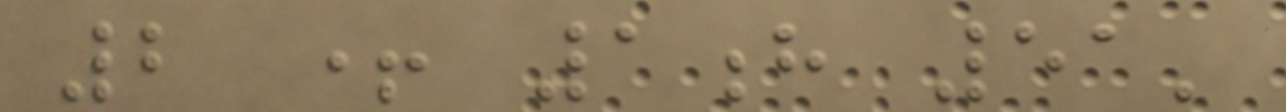2 + 1h 51'
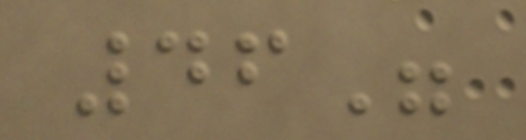46"
